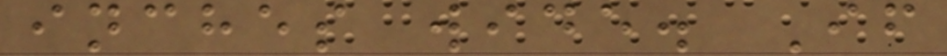inches wide. If
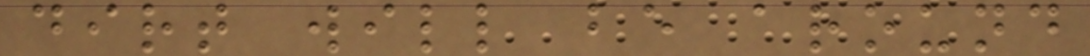dirt will be around
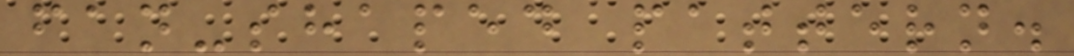fan-shaped pattern.
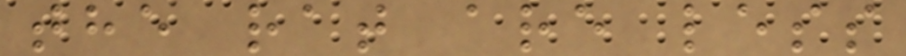the rat are less
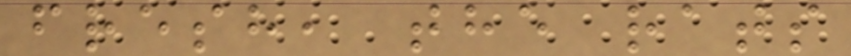fresh, the rats
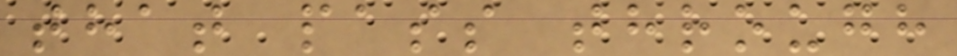that pass through
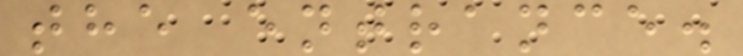the entrance.
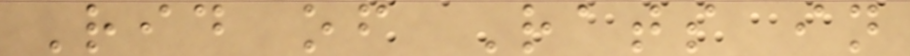Rid of Rats in
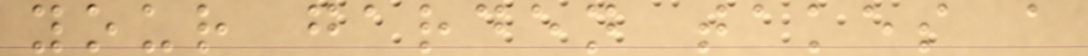your garden takes a
